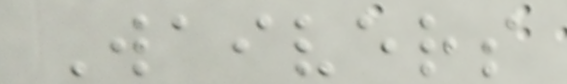Waivers
